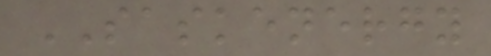SASKENERGY
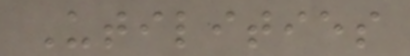Utilities
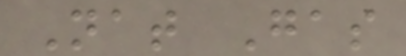Nat Gas
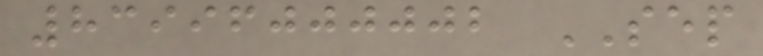83996000002 SEP
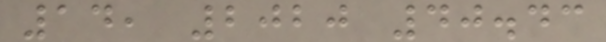14, 2020 40.43
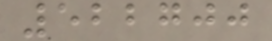522700
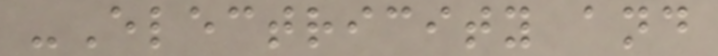-Electricity and
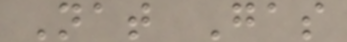Nat Gas
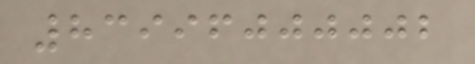83996000002
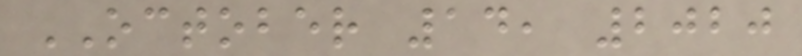OCTOBER 14, 2020
